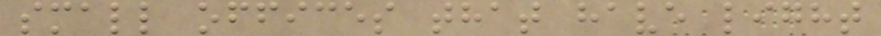small offices that have light
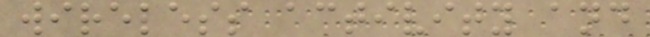wireless activity and
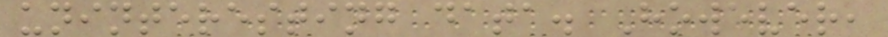uninteresting data. However,
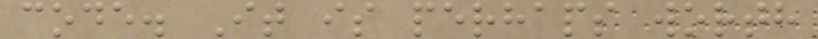code. It is perhaps worth
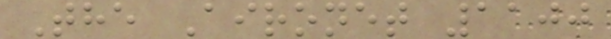The Aironet 1100
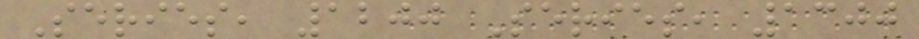Series, 1200 Series, 1300
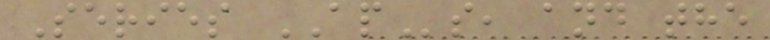Series APs, and the
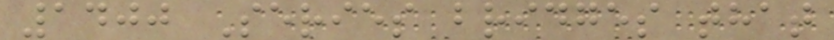1400 Series bridges that
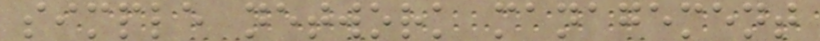simple network management
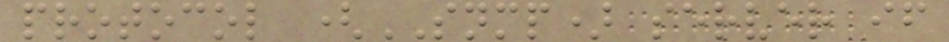protocol (SNMP) server if
